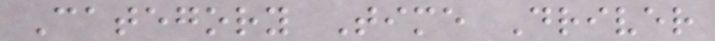Category Time Driver
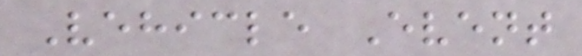Vehicle Event
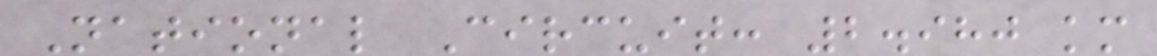National Circuit: 2.980 km
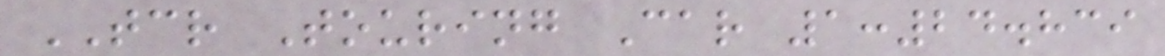TCR Touring Car 1:24.839
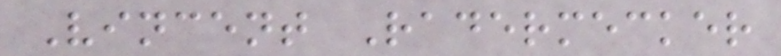Vincent Radermecker
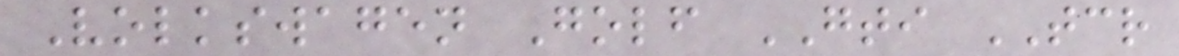Volkswagen Golf GTI TCR
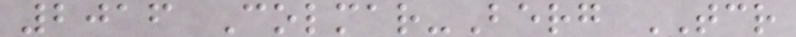2016 Colmar-Berg TCR
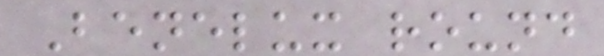Benelux round
